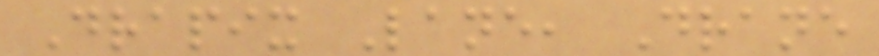Drapix Lane, Drane
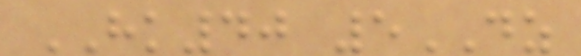HK40 5DZ
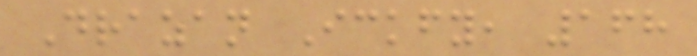Drazan Ickfy, 168
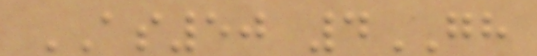AS50 4GH
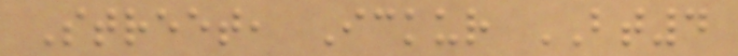Street, Ickur BT4
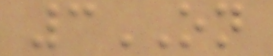3ON
